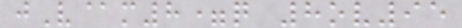jV@m8=q 8ov95
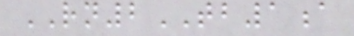RN2TB1a
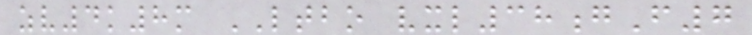zv4k8m LTBO vxl38gF7
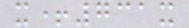x+731x
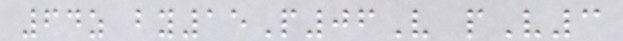64z by15P06V pV3
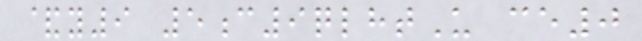&y9 5c9qlhtU ce0
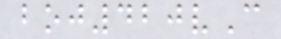boj420vC
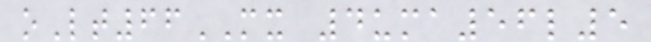oLt66MX 4uma56l5
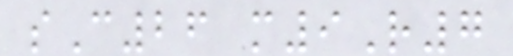sC26 m9R7
